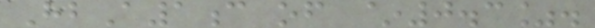HbA1c of ~0.3%.
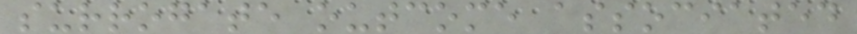surrogate outcome associated
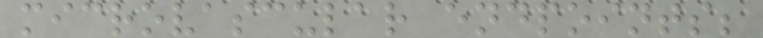microvascular endpoints;
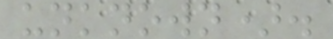unknown).
